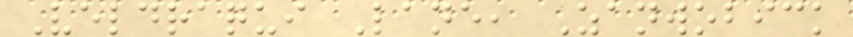Veldraqui Lane, Zanwobick
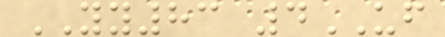YY83 4UF
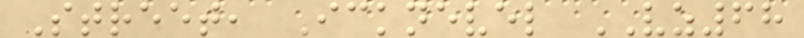Street, Icknevel VZ68
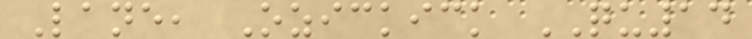Lane, Ozickick QU14
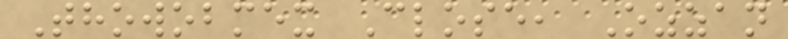Thowobmex Close, Ozzan
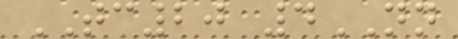TC20 4NN
